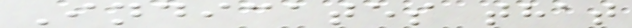Indicates that
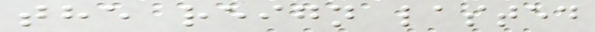the reign lasted
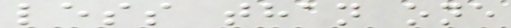less than one
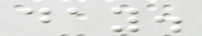day.
